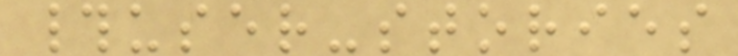#user-stories
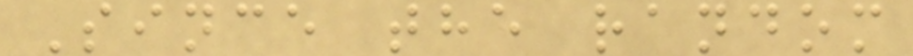Since the random
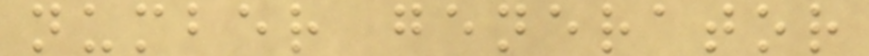number generator
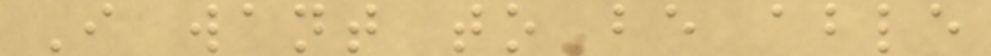I want to be able
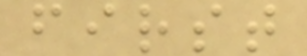first
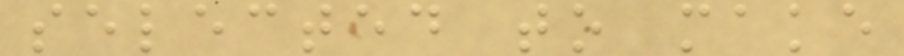selected to make
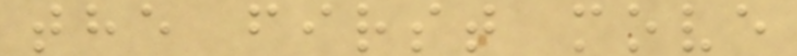the first move
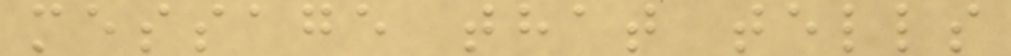message that tells
